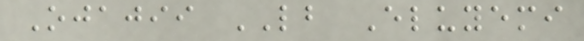Ojajii LB Eluyemi
